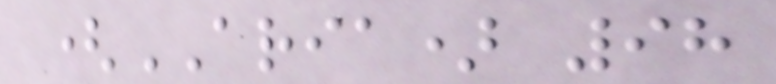(ARIA) 98
